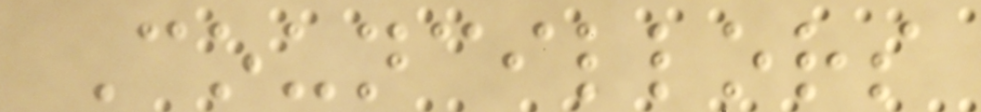Councillors
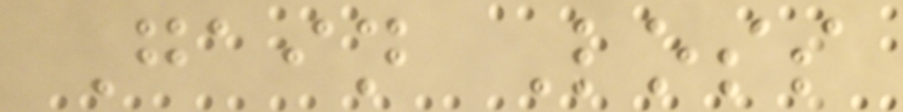Gain Loss
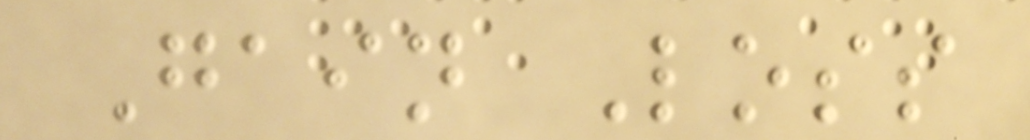Gain Loss
